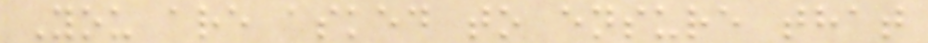You are asked to ensure that
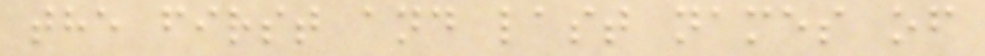the first and last names of
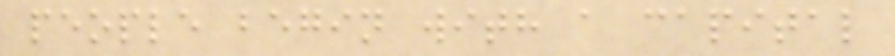people begin with a capital
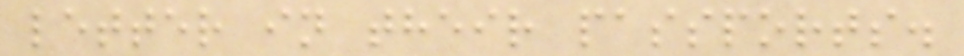letter in their passports.
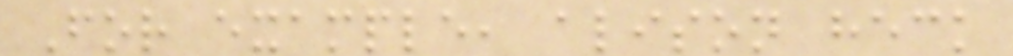For example, alison heck
